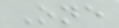One
